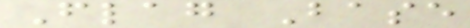Flag Base
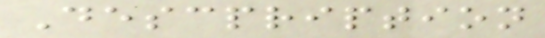Descpription
